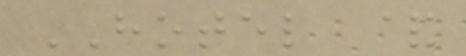HOTEL &
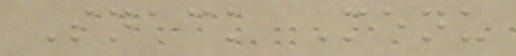Snack Menu
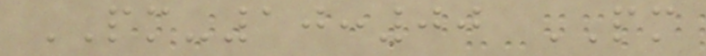PM-10:00 PM
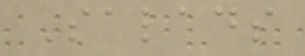Salads
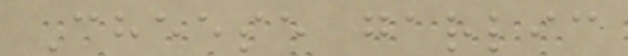Cheese garlic
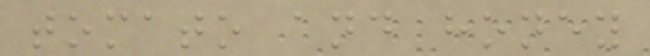tomato and honey
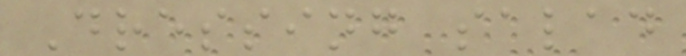Dressing salad
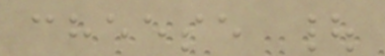cheese |
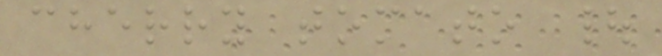cherry tomato |
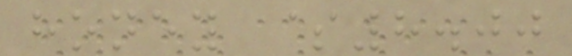honey $8.00
